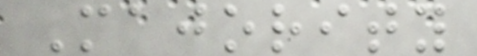Majority
